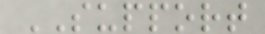SUPPORT
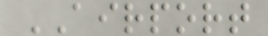AIRPORT
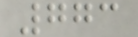773
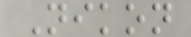Nikon
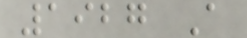1927 A
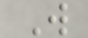W
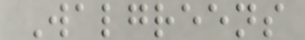Walgreens
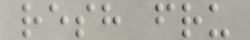resh fru
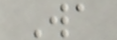Wa
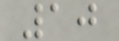10
